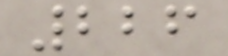226
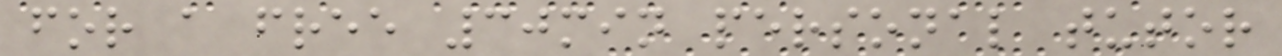for a free 30min personal tutor
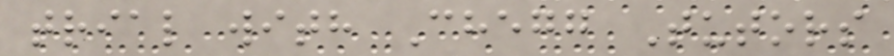trial with Chegg Tutors
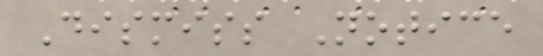Dismiss Notice
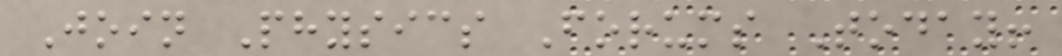Join Physics Forums Today!
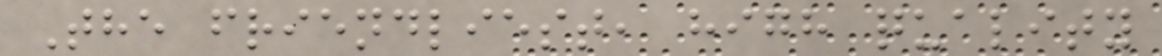The friendliest, high quality
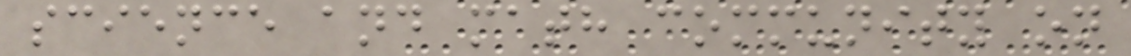science and math community on
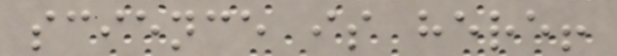science is here!
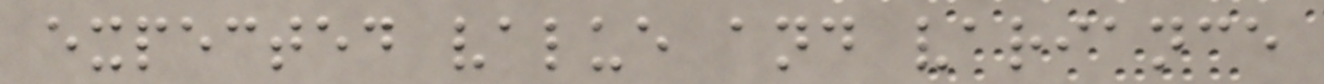expected value and variance
